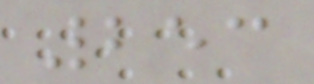253
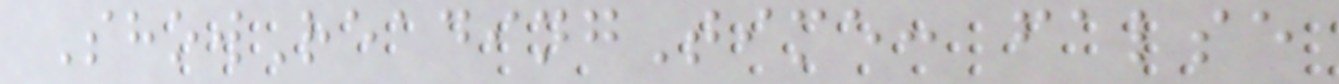ShowReadingTime: false
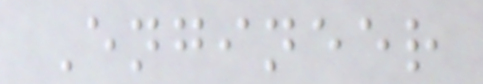Engineer
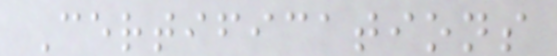Certifications
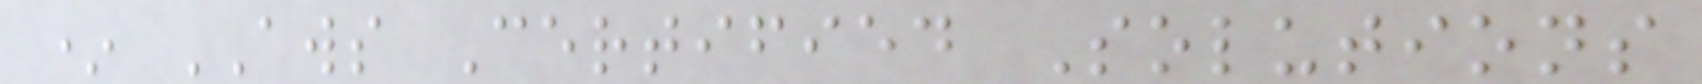* AWS Certified Solutions
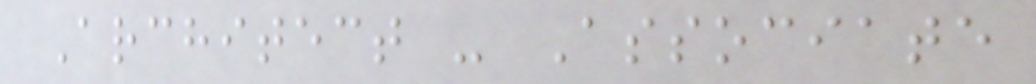Architect - Associate
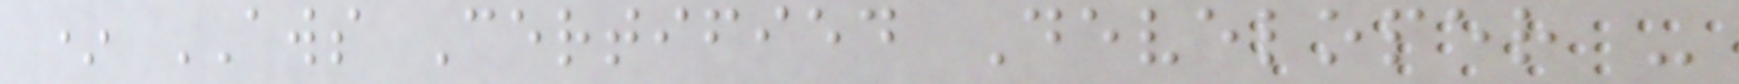* AWS Certified Developer -
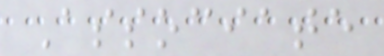Associate
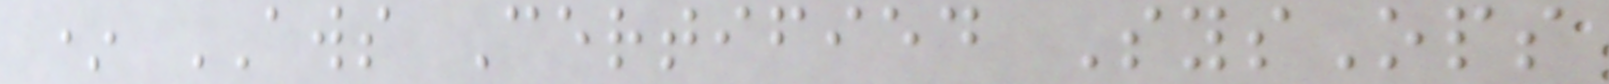* AWS Certified SysOps
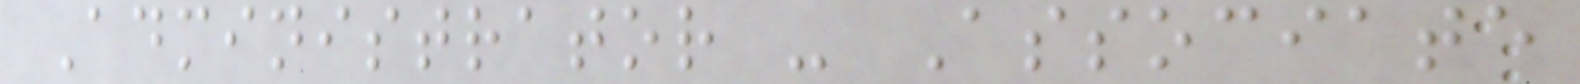Administrator - Associate
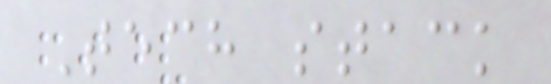Tech stack
